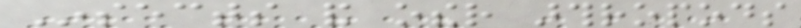Insects and other arthropods
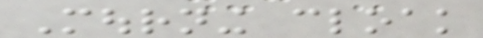Mourning cloak
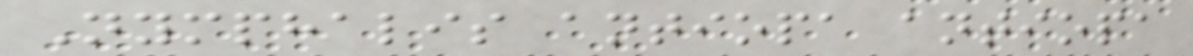Nymphalis antiopa antiopa
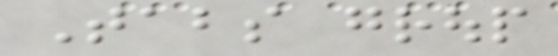Tabs group
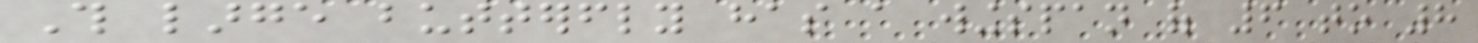This large butterfly has a wingspan of 6 to 8
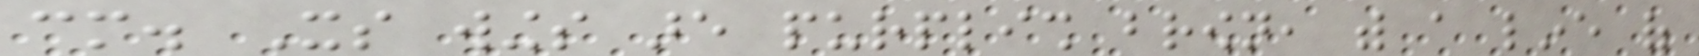cm. Its wings are purplish brown, with a line of
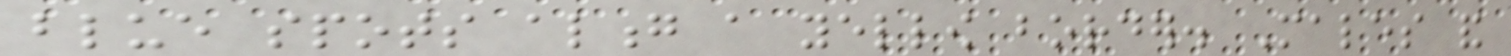blue spots along a yellow border. Males and
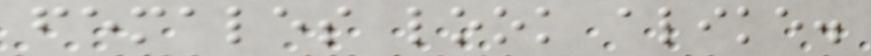females look alike.
